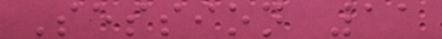Session 11
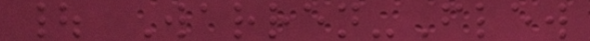| Warren-Flew
